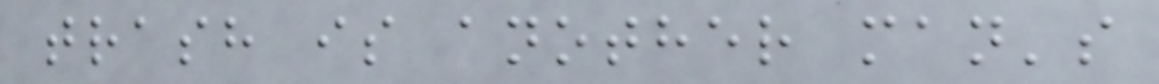trash is another man's
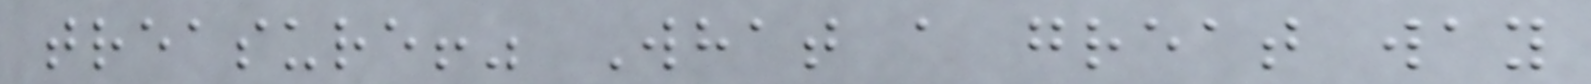treasure!" What a great way
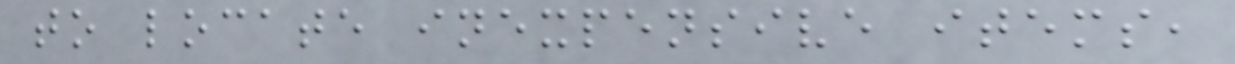to locate inexpensive items,
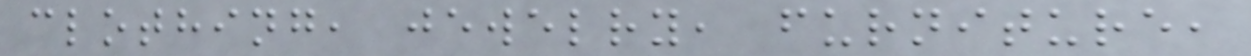clothing, jewelry, furniture,
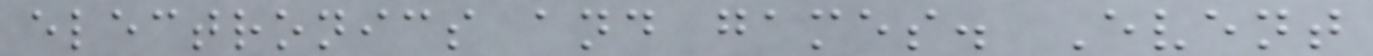electronics and games. Event
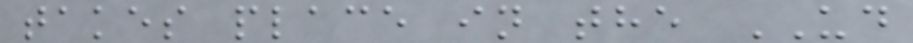takes place in the UD
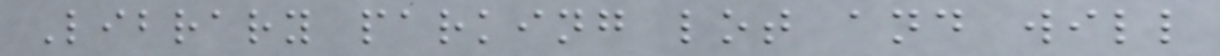Library parking lot and will
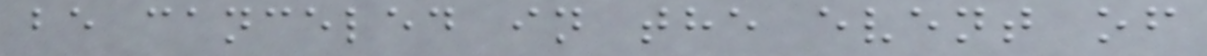be canceled in the event of
